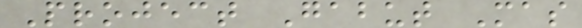Project Gabut Mas
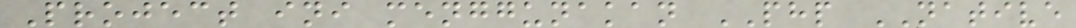Project ini menggunakan PHP NATIVE
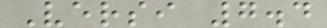Versi 7.4
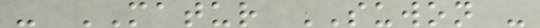- MATUR SUWON -
